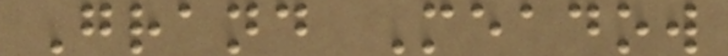Grand Meadow
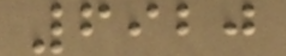6920
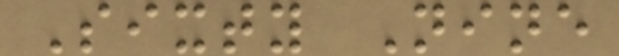Sixty Nine
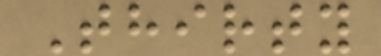Thirty
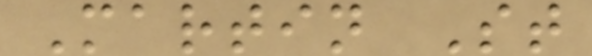Martin St
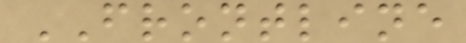FRONTLINE
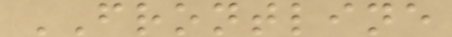FRONTLINE
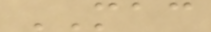MAC
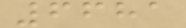6681
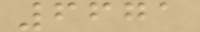6671
